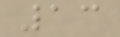13
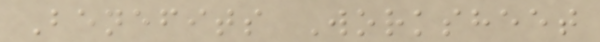Benefits Worksheet
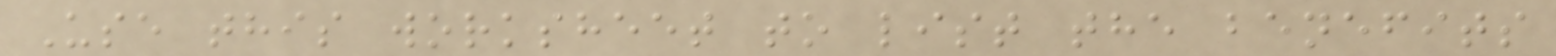Use this worksheet to list the benefits
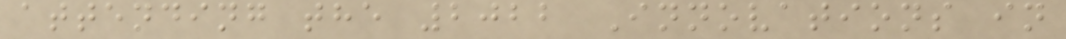attending the 2022 Innovations in
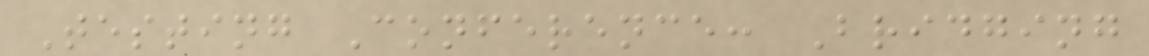Testing Conference: Bridging
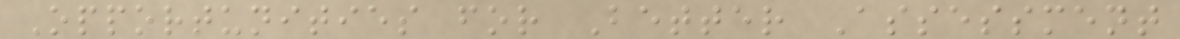Opportunities for Better Assessment
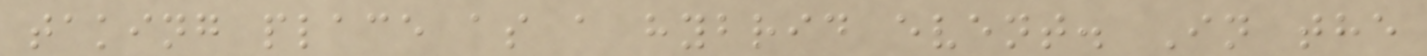taking place as a hybrid event. In the
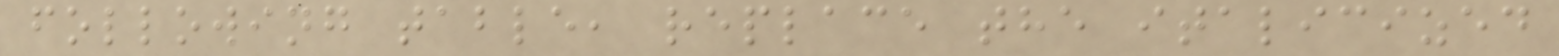following table, replace the italicized
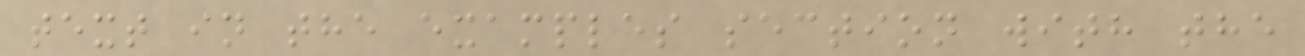text in the examples section with the
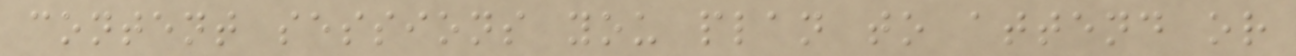content sessions you plan to attend or
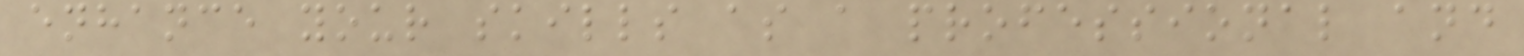enhance your skills as a professional and
